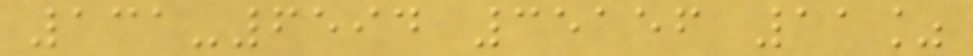131-6594 35156 11%
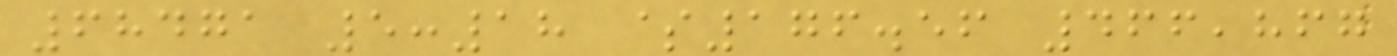68471 5:18 $176.56 466,867
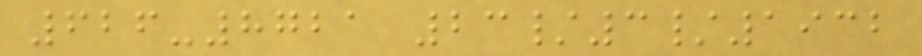626-8721 23/3/1932
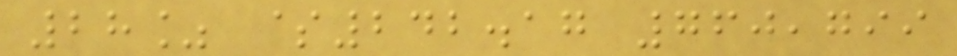28% $242.17 760,799
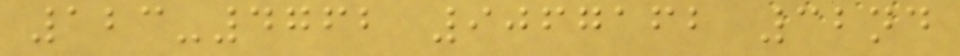123-4762 9067162 32nd
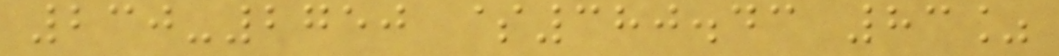230-2750 $380.43 83%
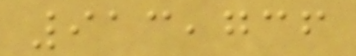913,736
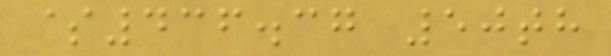$436.37 50th
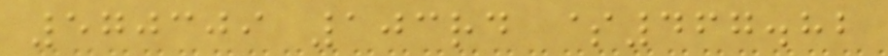570309 103rd $467.82
